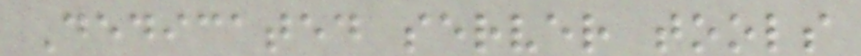Dedicated server tools
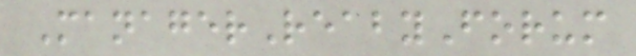ManagerReabyForum
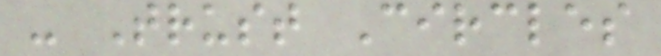- Trust Circles
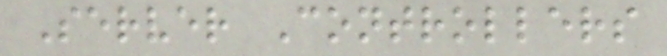Server Controllers
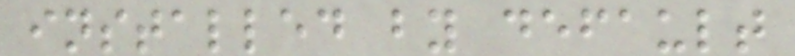installed by default
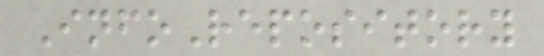InfoRepository
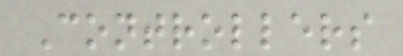Controllers
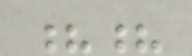??
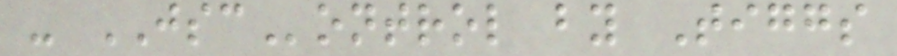- JSControl by Tiggs
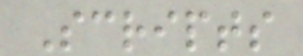Scripts
